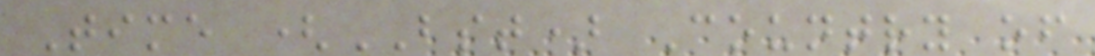Time (BST) Country of
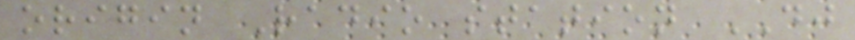origin Radio station DJ
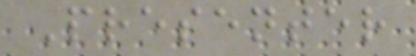Presenter
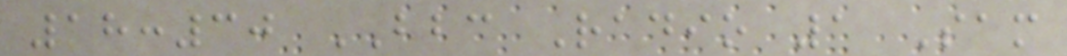18:30 BBC Radio 1 Sam
